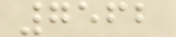7562
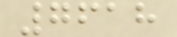7618
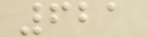621
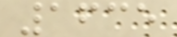1635
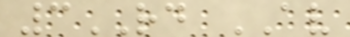3RD AV
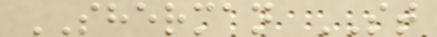SHERMAN ST
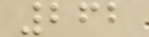262
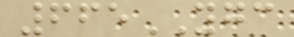665YGC
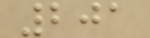201
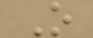O
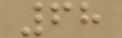68
